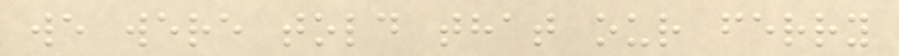we were told that our ferry
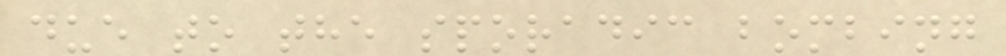due to the sporadic bombing
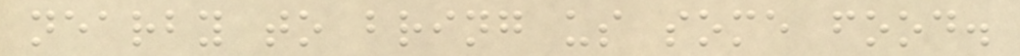nearby to bring us some food.
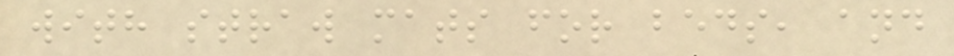with straw mats for beds, and
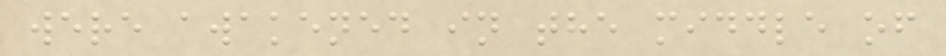were awakened in the middle of
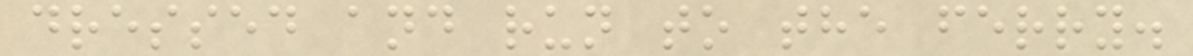dressed and run to the ferry.
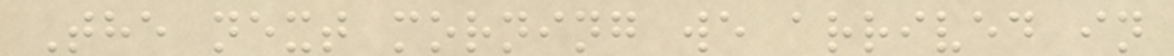The next morning we arrived in
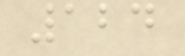124
